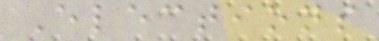Elections
